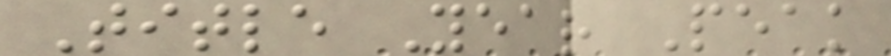Title Year Peak
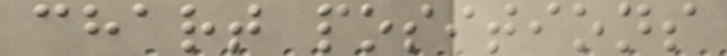chart positions
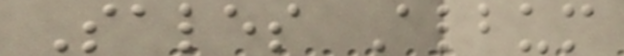Sales Album
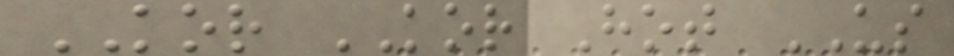KOR KOR Hot US
